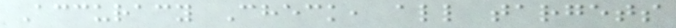Accuracy Check, all targets
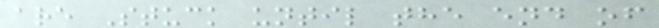are Stuck until the end of
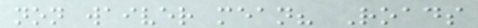non waiver mean? Roads
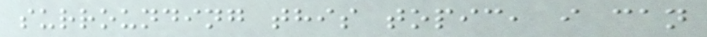surrounding this topic, i can
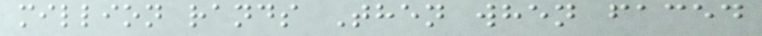million rands Then when faced
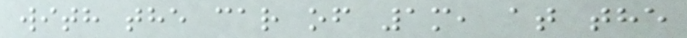with the car of 1m, at the
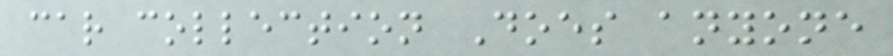car collection Does anyone
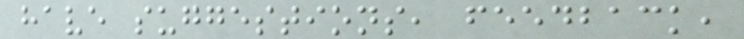have suggestions, feedback,
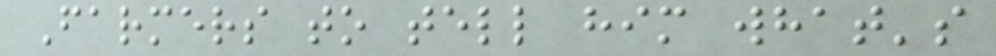Farmers to tell him what's
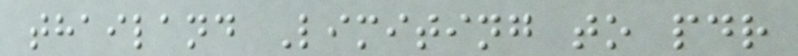thailand Limiting to pdr
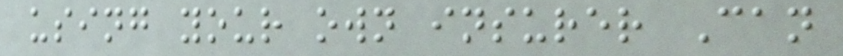using your own insurer Can
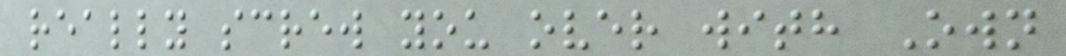really screw you over with Own
